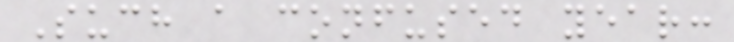Such a confused year:
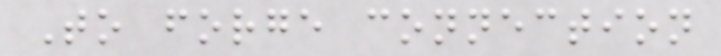To forge connection
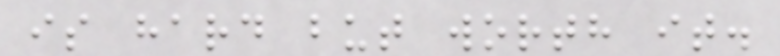is hard but worth it.
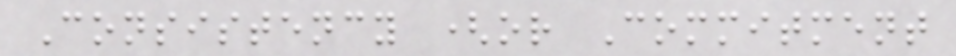Consistency (or Commitment
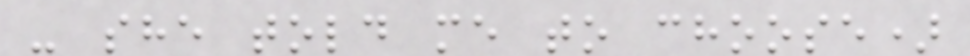- she told me to choose)
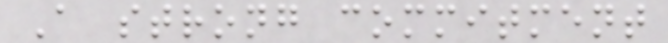A strong commitment
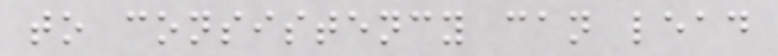to consistency can lead
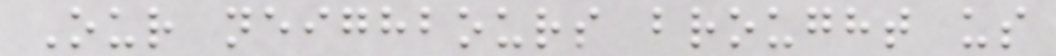Our neighbours brought us
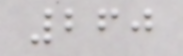260
